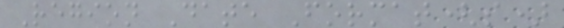Region Date Format(s)
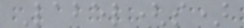Label(s)
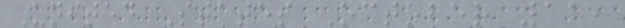United States October 11,
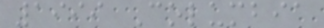1999 Columbia
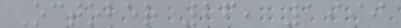October 26, 1999
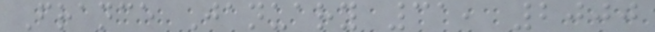France January 31, 2000
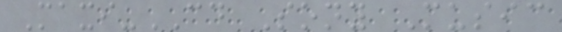Maxi-CD Sony Music
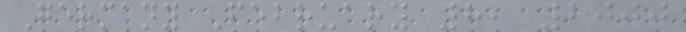Germany February 8, 2000
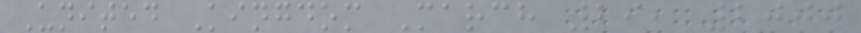United Kingdom March 29, 2000
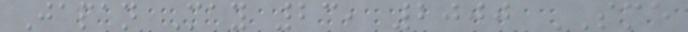Japan May 23, 2000 SME
